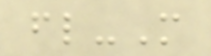fl-M
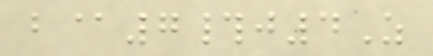b@7#j4Z
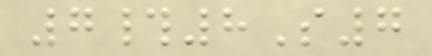7#8S7
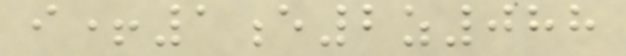i+1e2z088
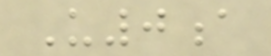U0a
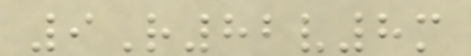9R82v8m
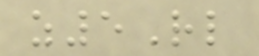z5Rl
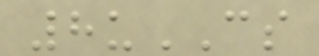8uCS
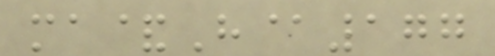ma&H@177
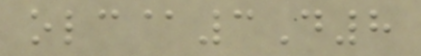olc@3D8
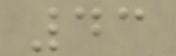43
